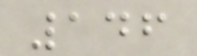146
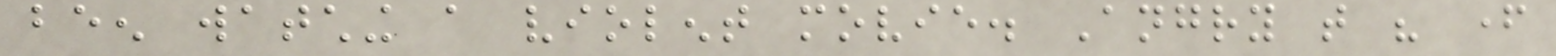been watching a violent movie. Angry that his father
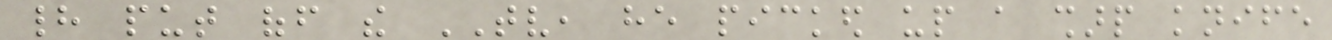had put off the TV, he picked up a sharp knife
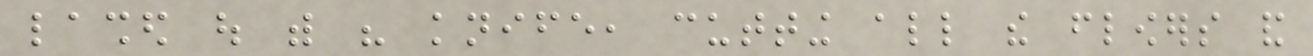lashed out with his knife, cutting all the flowers and
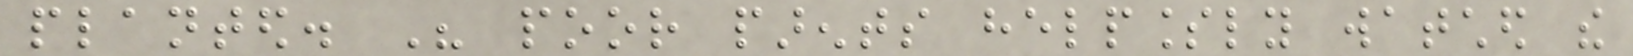planted. His poor parents helplessly watched the
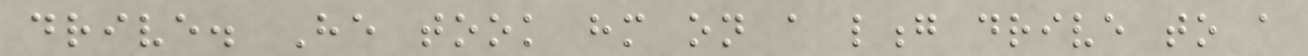drive. He took him on a long drive to a
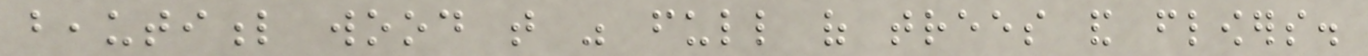beautiful wood that was full of trees and flowers.
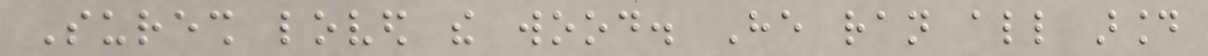Suresh loved the wood. He ran all around
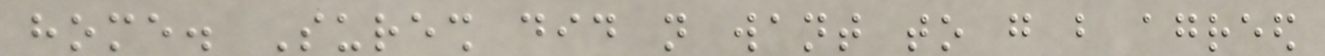home. Suresh did not want to go but agreed
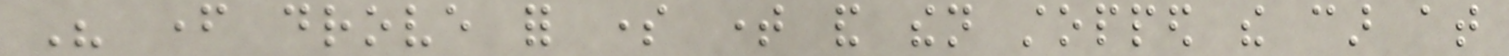His father drove for some time and then stopped the car at
